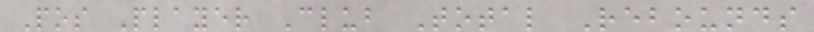Pos Player Club Total Rebounds
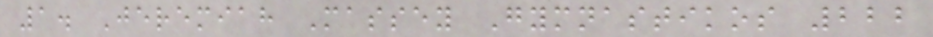1. Jeremiah Massey Gymnastikos 222
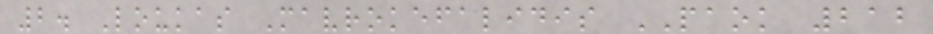2. Loukas Mavrokefalidis PAOK 212
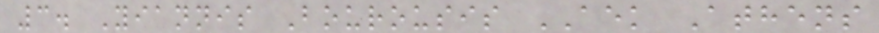3. Yiannis Bourousis AEK Athens
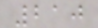210
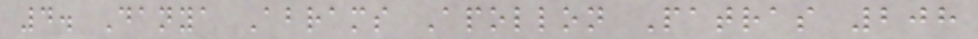4. Danya Abrams Apollon Patras 208
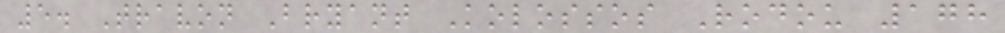5. Travon Bryant Kolossos Rodou 178
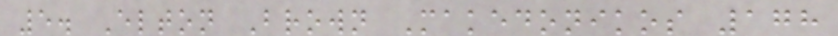5. Elton Brown Makedonikos 178
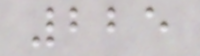225
